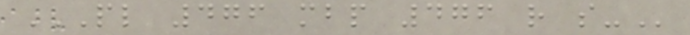PL 476 MBP 476 R S-
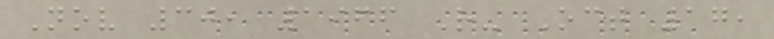Nov 30, 1966 R- Oct 17,
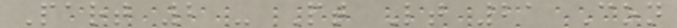Part 2 - Pt Lt 21 Con
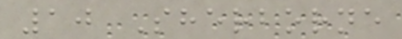10 Sherborne
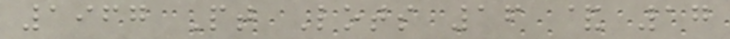1967 Pt Lots 16 & 17
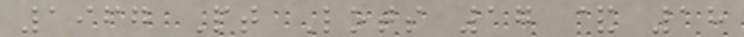1967 Pt Lots 17 & 18
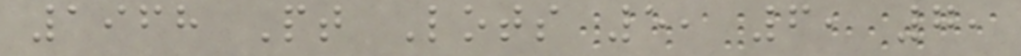1968 Pt Lots 5, 6, 7,
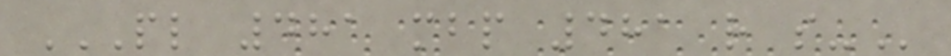PL 481 MBP 481 R S-
